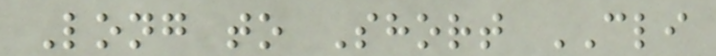Long to Short CLI
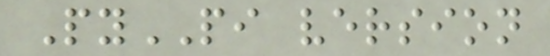PyPI version
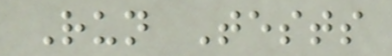Run Tests
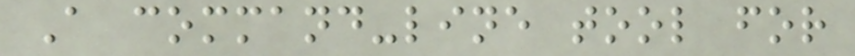A command-line tool for
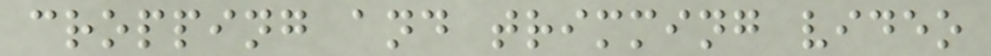cropping and trimming video
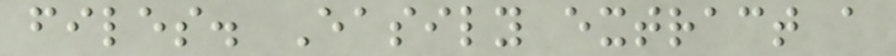files. Easily extract a
